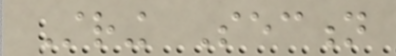String Section
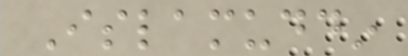Islamuddin
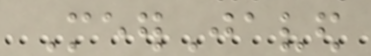MeerJaved
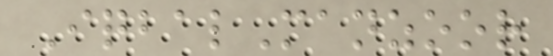IqbalManzoor
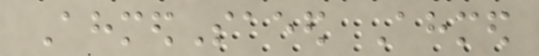AhmedSaeed Ahmed
